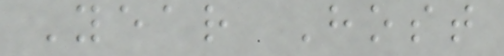Year Host
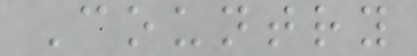Country
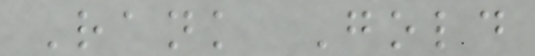Rank Gold
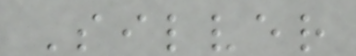Silver
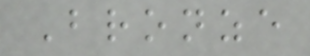Bronze
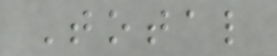Total
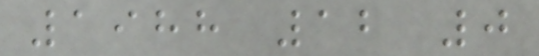1988 12 0
